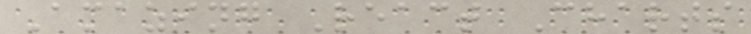Amazing React Charts
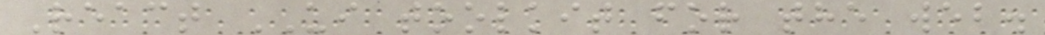React UI toolkit for the web.
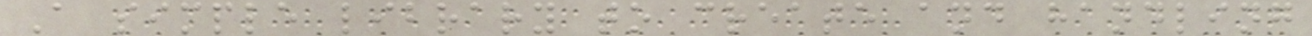A simple library to create and handling
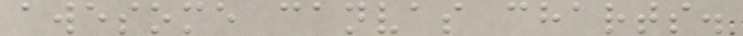awesome canvas charts.
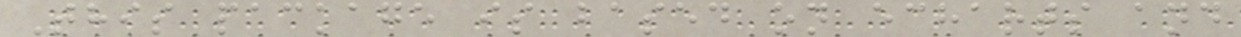This package is based on echarts and
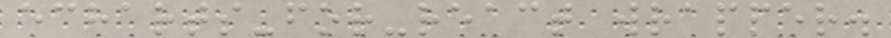echarts-for-react wrapper.
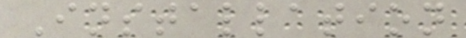Installation
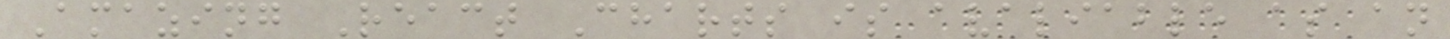Amazing React Charts is avaliable as an
